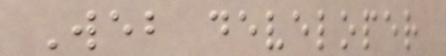Web developer
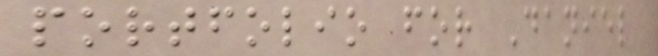portfolio for Daniel
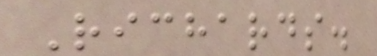Richards.
